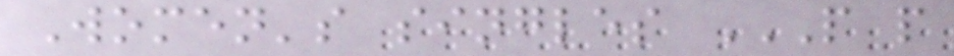Women's singles P P
